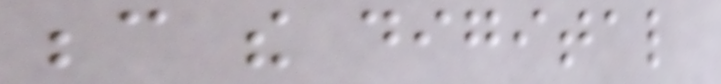because the digital
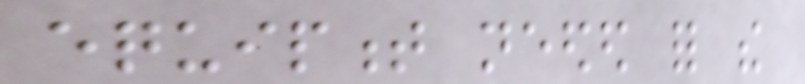equipment needed for the
